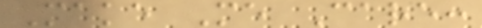Make Me Care:
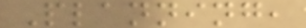Planning,
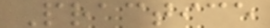Practice
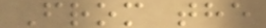From the
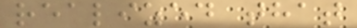realized that
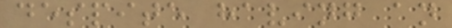despite having an
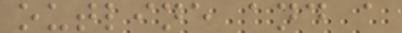outline and a
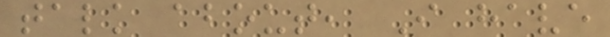talk about, I have
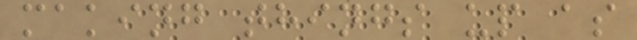making things up as
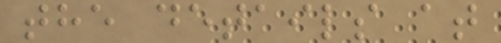the details at
